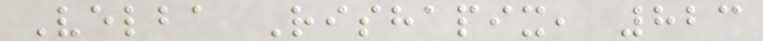Velba Rishapix, 823
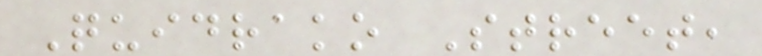Quidrako Street,
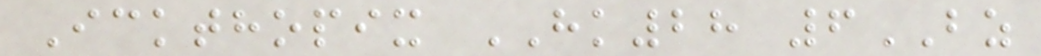Ickthopix HK28 6BZ
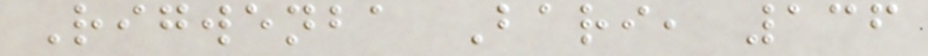Rigwenba Bari, 136
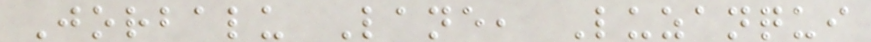Jorbalu Lane, Luzanqui
